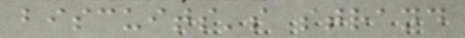biscuits's strand
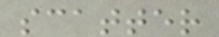scatter
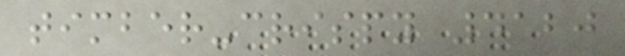timber-crispy 4120
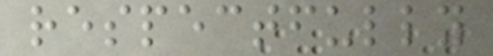respectfully
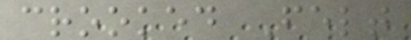crooked Felt
